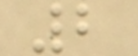2
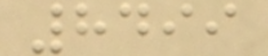8499
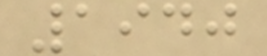1940
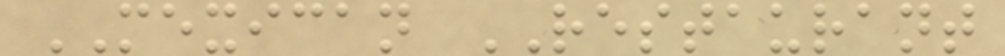MEXICAN RESTAURANT
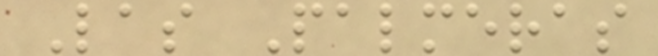Las Palmeras
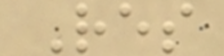Res
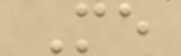Me
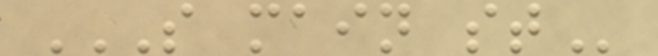S MAIN ST
